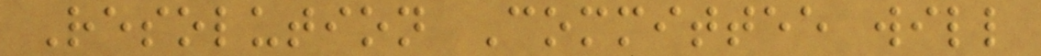Resolution Committee will
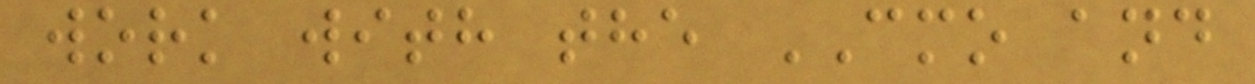work with the CMO and
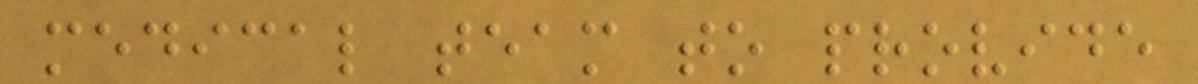medical team to provide
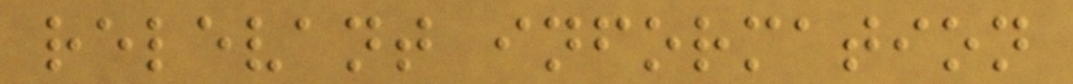relevant information
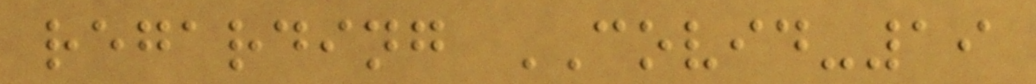regarding COVID-19
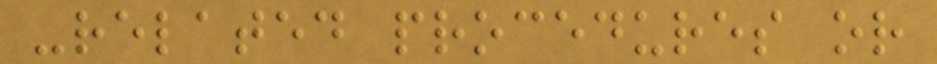-related procedures or
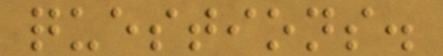questions.
